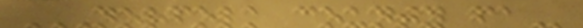NORFOLK COUNTY FA
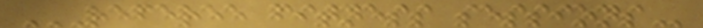REFEREE FITNESS SESSIONS
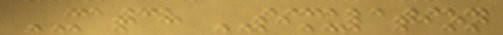MATCH SIMULATION
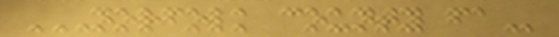NORFOLK COUNTY FA
